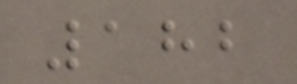182
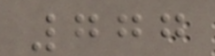777
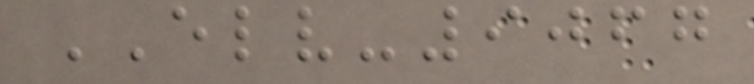ELV-9067
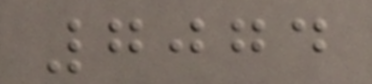7074
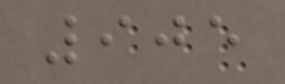905
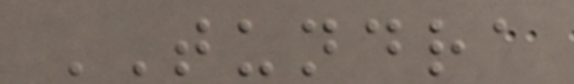TUNDRA
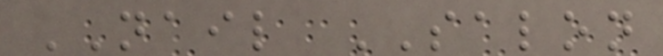NAIL SALON
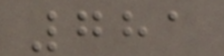781
